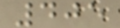405
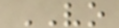VO
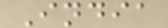India
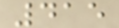415
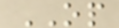OP
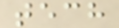tech
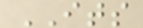ITS
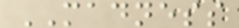MADNESS
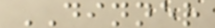DINNER
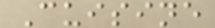Cuisine
